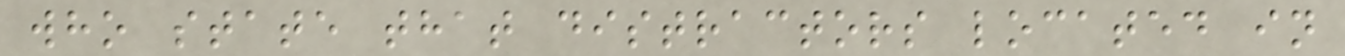who state that distractors located in
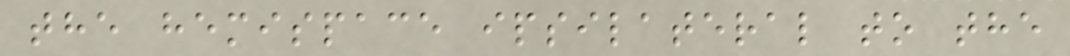the hemispace ipsilateral to the
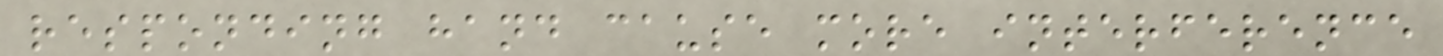responding hand cause more interference
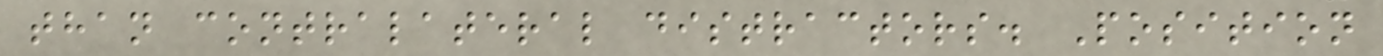than contralateral distractors. Position
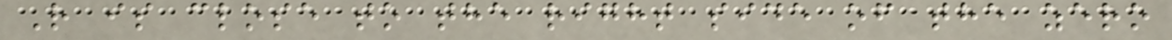R is close to the right side of the zero
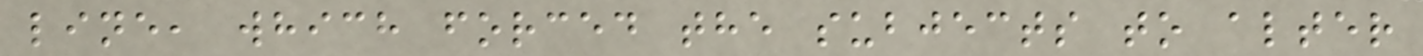line, which forced the subjects to alter
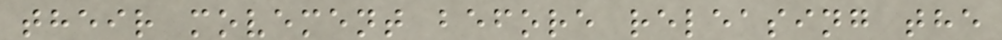their movement before releasing the
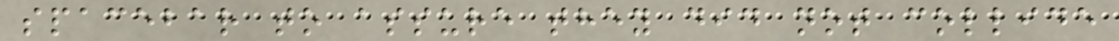spacebar to assure they did not collide
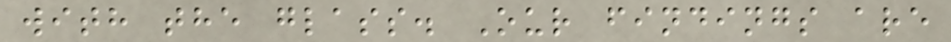with the glass. Our findings are
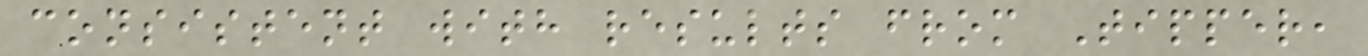consistent with results from Tipper,
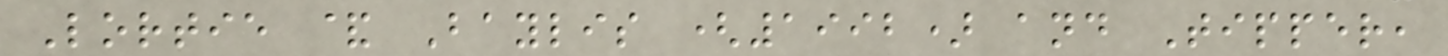Lortie & Baylis (1992) and Tipper,
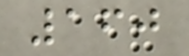160
